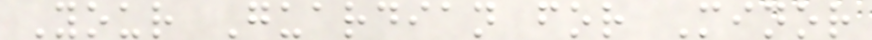Your Guardian for Minor
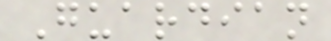Guardian
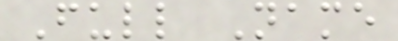Full Name
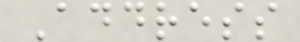Address
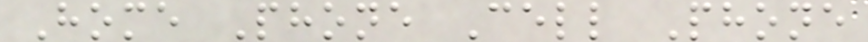Home Phone Cell Phone
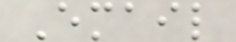Email
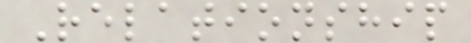Relationship
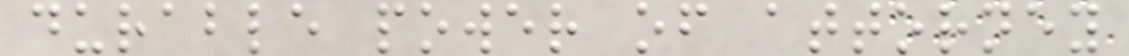durable power of attorney
